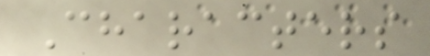Characters
